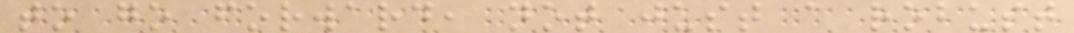to go forward, not just a robust
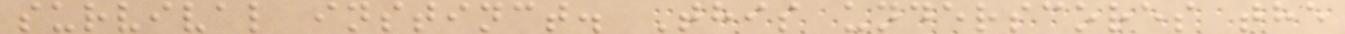survival instinct. This underscores the
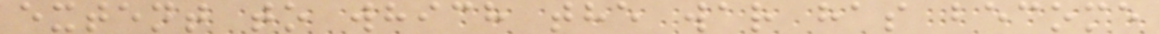extent to which the war has become
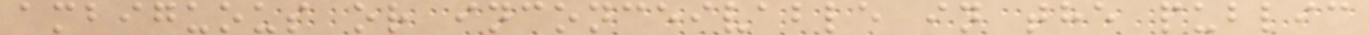ambiguous or inconceivable in the public
